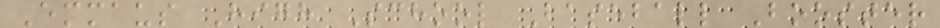Emmaus High School Baseball Booster
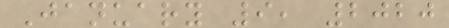January 9, 2020
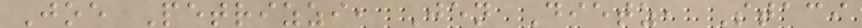Joe Petrizzi, Jen Dietz, Staci
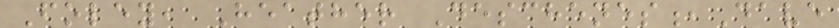Foley, Heather Deschenes,Dave
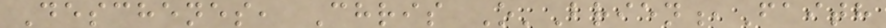Deschenes, Chris O'Brien,Faith
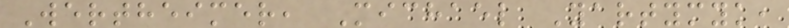Wertheimer, Michael Yartymyk,
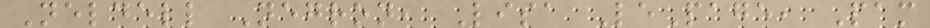Neldell Negron, Lisa LePage, Pam
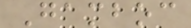Gamboc
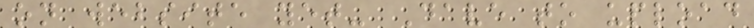on website yet- Dave to upload
